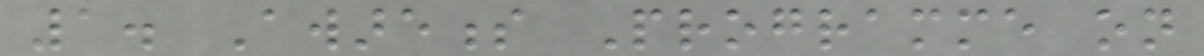1. Awareness Programme on
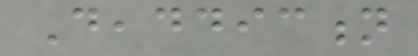Deaddiction
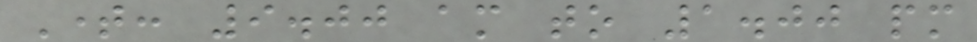Time: 9.00 am to 1.00 pm
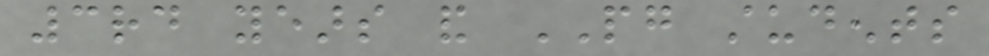3rd years and PG students
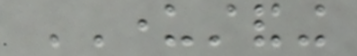UNDERSTANDING
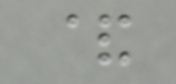&
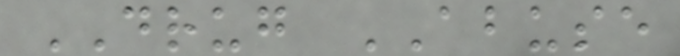DRUG ABUSE
